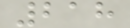218
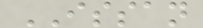ISSAN
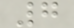7
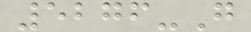5276-G
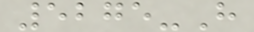5275-H
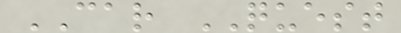CAR QUEST
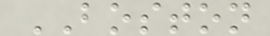BOSTON
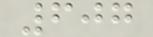607
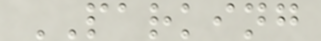PARKING
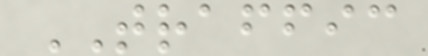TRAFFIC
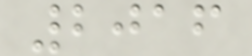2016
